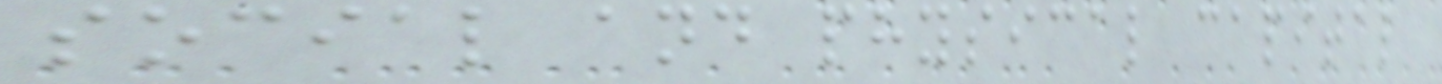social and physical capital
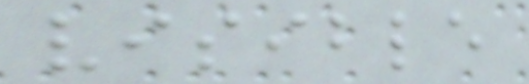visible
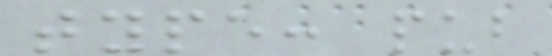type: pub
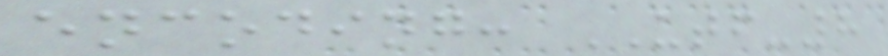encoding: UTF-8
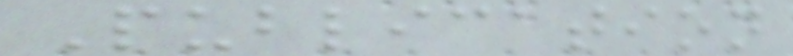Publication
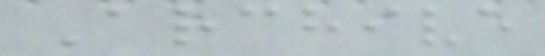Archive
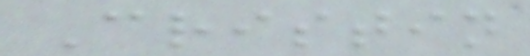Cristin
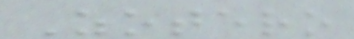Zotero
